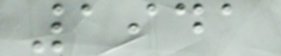1941
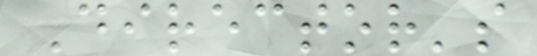Director's
